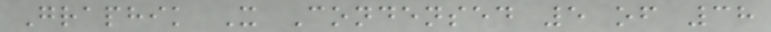Graphik X Condensed 5 of 38
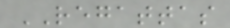REGATTAS
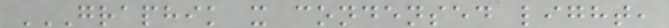GRAPHIK X CONDENSED LIGHT,
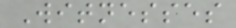Witnesses
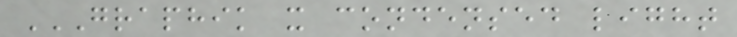GRAPHIK X CONDENSED LIGHT
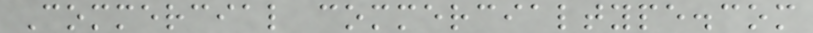Commercial commercialtype.com
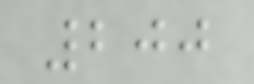200
